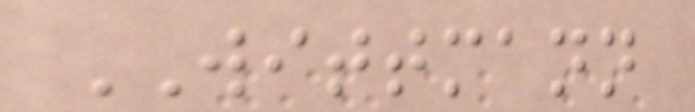WITTMANN
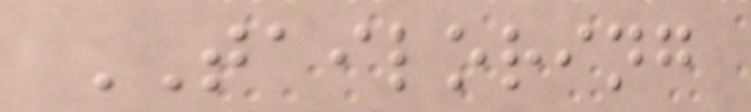TAILORING
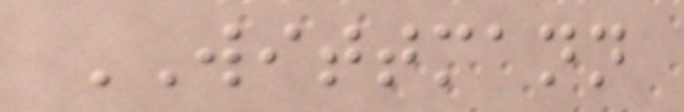WITTMANN
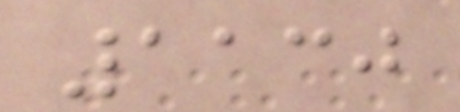1130
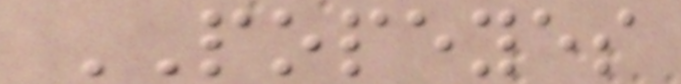POPEYES
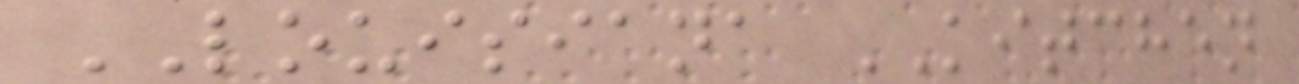LOUISIANA KITCHEN
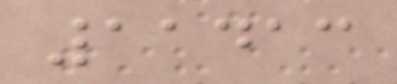11413
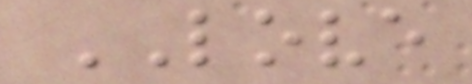LOVE
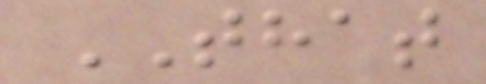THAT
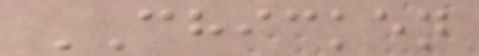CHICKEN
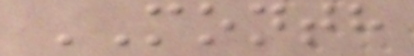MONTH
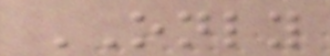ONLY
